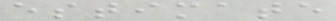estimate
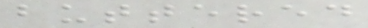buttered
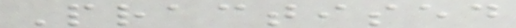Practised
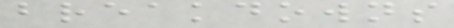breakdowns
